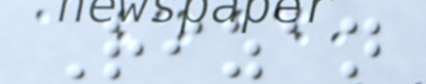Rizan
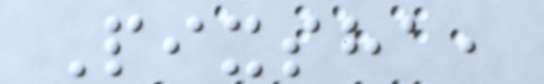Pixsha,
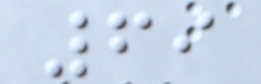69
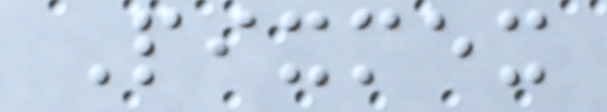Pixmex
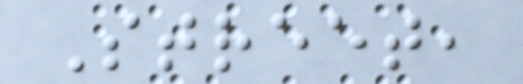Street,
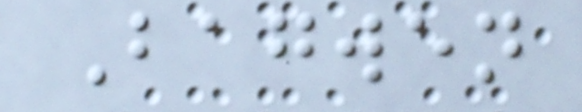Bagwen
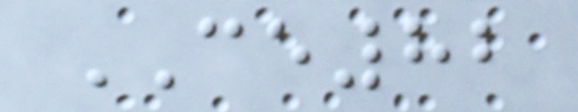CE82
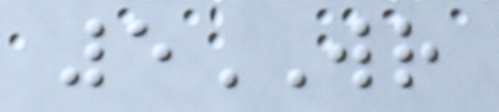5WR
